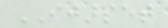IJARSET
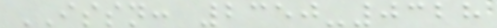ISSN: 2350-0328
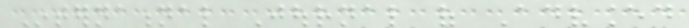International Journal of Advanced
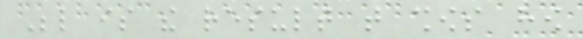Below is the result that shows how
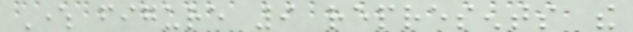Where figure 9 represents the
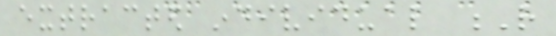extracted individual R
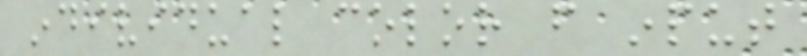individual color from input
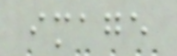image
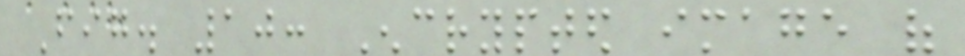Fig. 10: Encrypted image of
